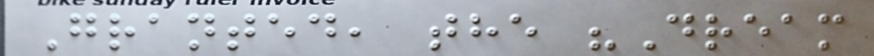Granted, the "Dream
